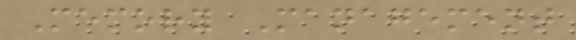Memory Management
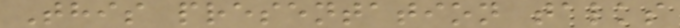This presentation talks
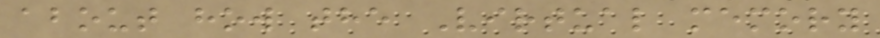about how the Virtual memory
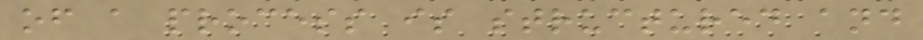of a process is structured and
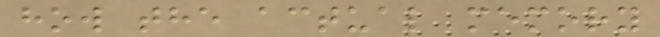how the actual memory
